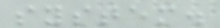system.
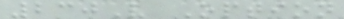230V Option
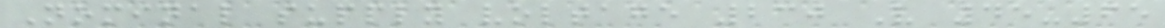Nominal supply voltage 230 V 45-65
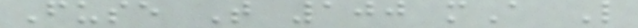Fuse T 100 mA L
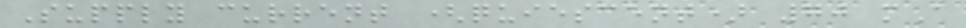Supply current (quiescent) 70 mA
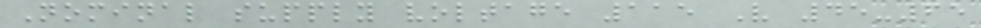Nominal supply voltage 115 V 45-65
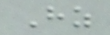Hz
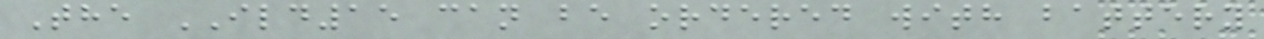The ILD15 can be ordered with battery
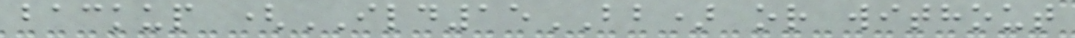backup (ILD15BB) or without
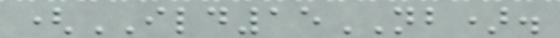(ILD15NB).
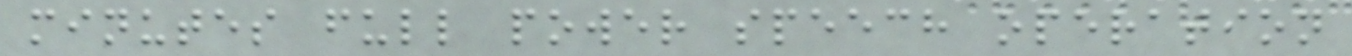minutes full power speech operation
